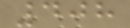408
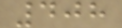408
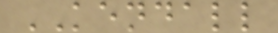KENDALL
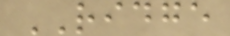RIDGE
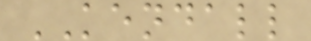KENDALL
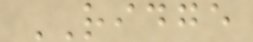RIDGE
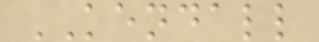KENDALL
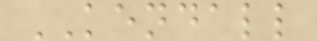KENDALL
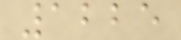1225
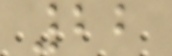22
